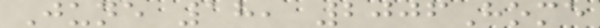June 18, 2006Home
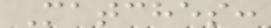Matches:
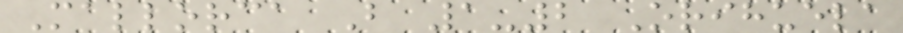Mallorca B 1-2 Orihuela
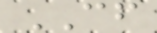CF
